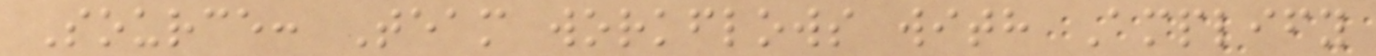Source: Team workflows with Amplify
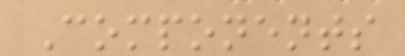Components
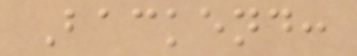Backend:
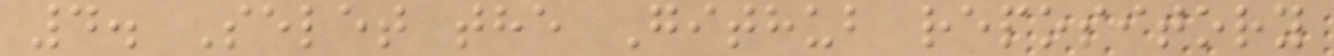4. Selet the Github repository
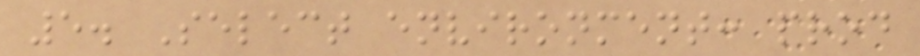5. Select environment: prod
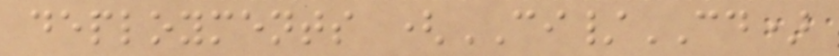deployments (CI/CD)
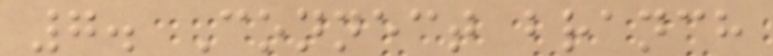7. Connect branch
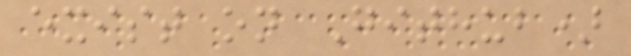exist on Github)
